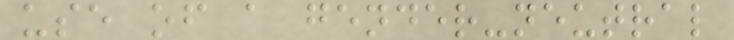use of a gender-neutral
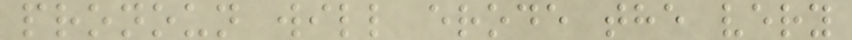pronoun will erode the very
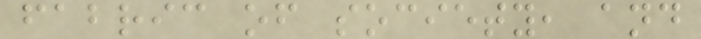fabric of society, and
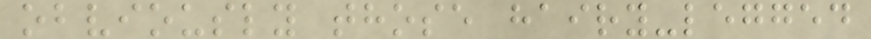obviously those hairy-legged
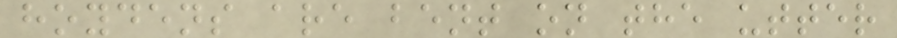hoydens are bent on the utter
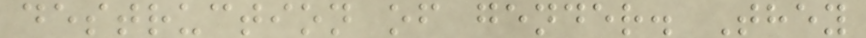destruction of gender. They
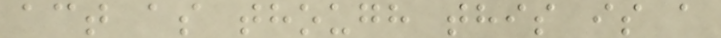act as though this is a
